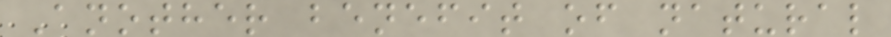Another benefit of natural
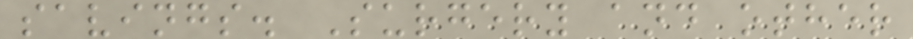savings. Surgery and other
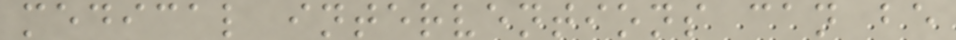medical interventions can be
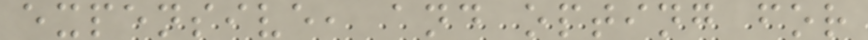expensive, and opting for
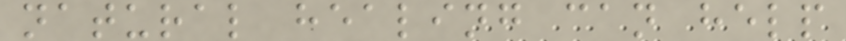natural healing can help
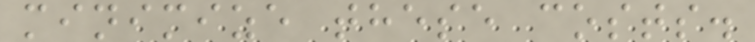minimize these costs.
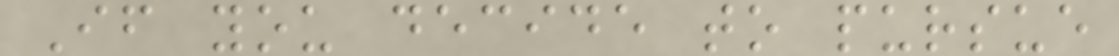If you decide to pursue
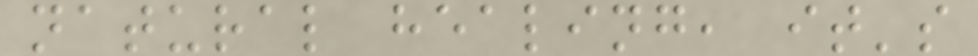natural healing, it's
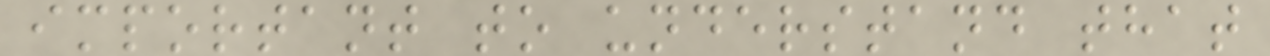important to understand that
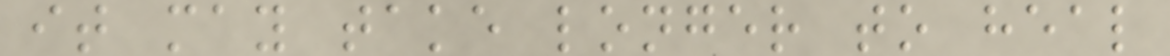it may take longer to heal
